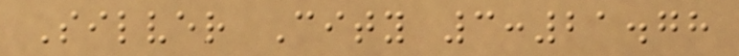Silver City 3:21.78
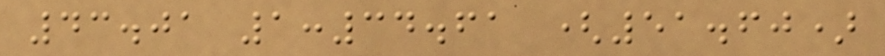43.01 1:34.61 (51.60)
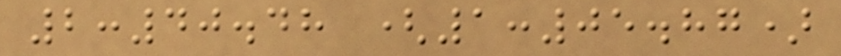2:40.48 (1:05.87)
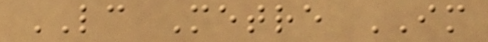LC Metre IM
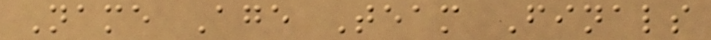Name Age Team Finals
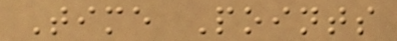Time Points
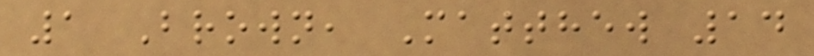1 Brown, Matthew 14
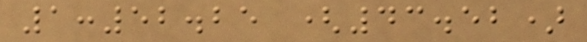1:52.25 (43.52)
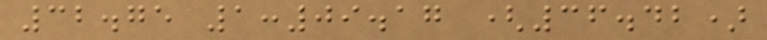32.75 1:09.17 (36.42)
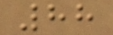88
